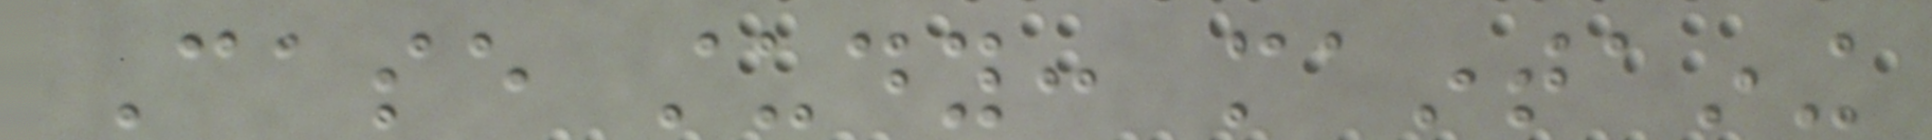Case study: maintaining
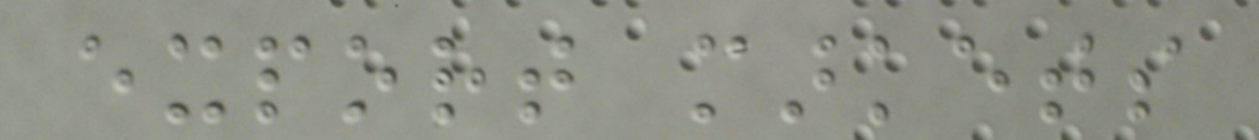export markets
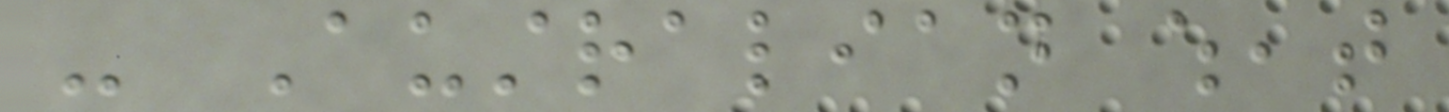- Australian wheat
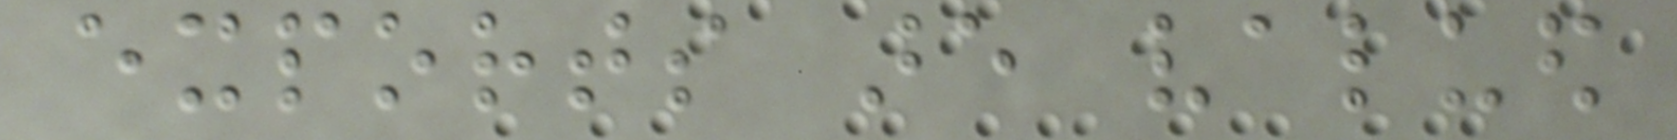exports are valued
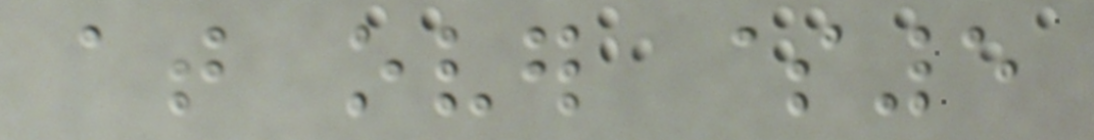at over $5
